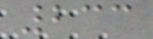233
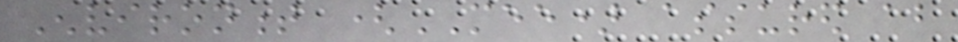Environment (MEE) assured about
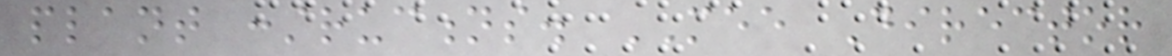plant constructions. MEE Director
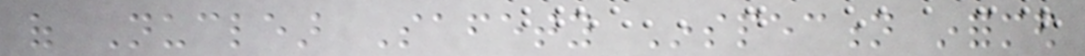of Nuclear Safety Inspection informed
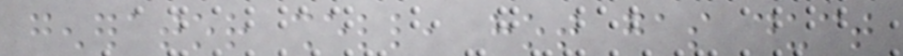generator shell, hot gas duct
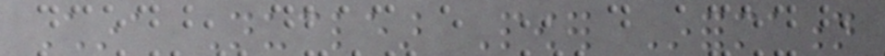China Nuclear Power Information
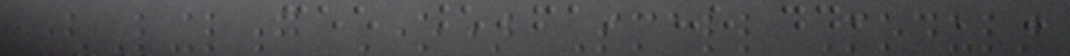(Linglong One) Small Modular
